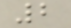2
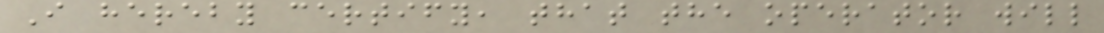I hereby certify, that the operator will
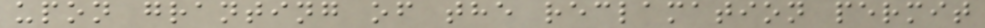upon granting of the reclamation permit
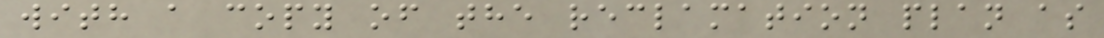with a copy of the reclamation plan as
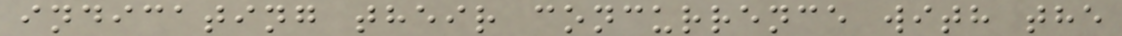indicating their concurrence with the
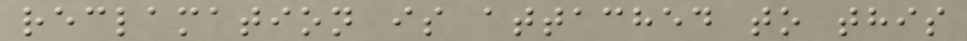reclamation is attached to this
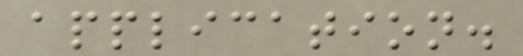application.
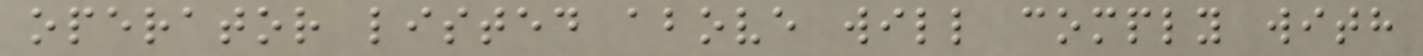operator listed above will comply with
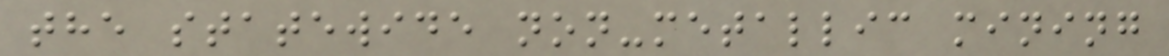the statewide non-metallic mining
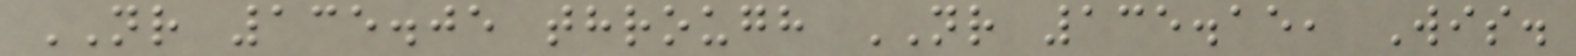NR 135.05 through NR 135.15, Wis.
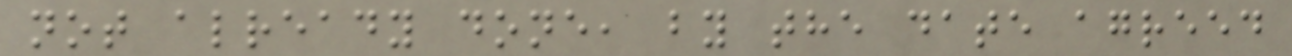not already done, by the date agreed
